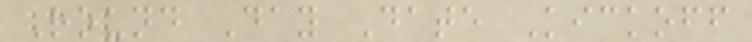Round Day Date Kickoff
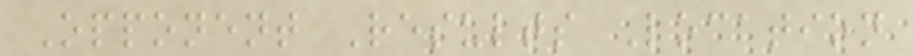Opponent Results Location
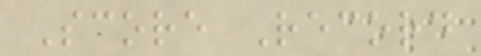Score Record
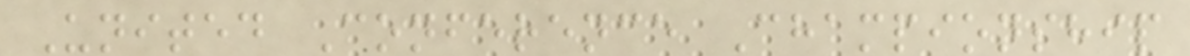United Conference Championship
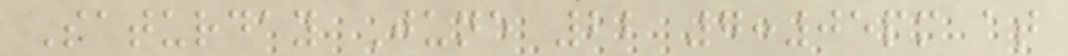Saturday June 22 7:05pm at
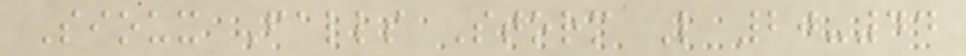Sioux Falls Storm L 20-44
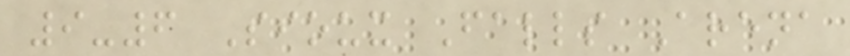9-6 Sioux Falls Arena
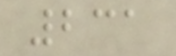231
